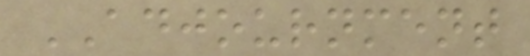ADJOURNMENT
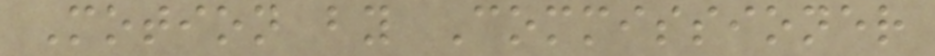Motion by Commissioner
